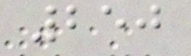250
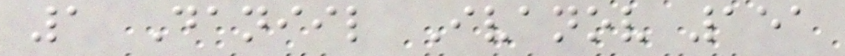1 Daniil Ivanov 151
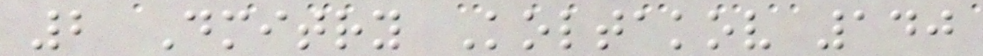2 Dmitry Koltakov 140
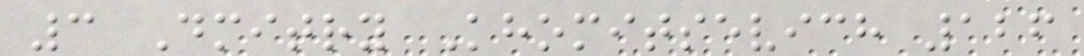3 Dmitry Khomitsevich 126
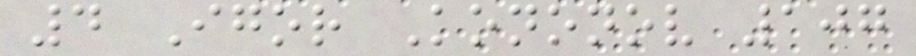4 Igor Kononov 107
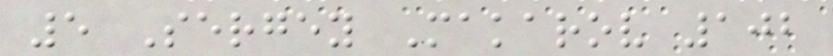5 Sergey Makarov 102
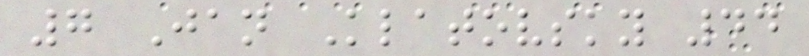7 Jan Klatovsky 44
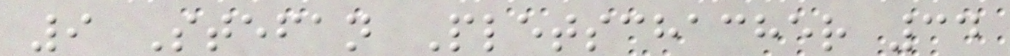9 Stefan Pletschacher 34
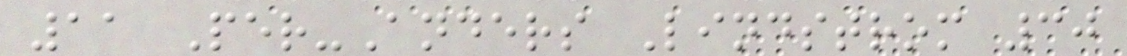11 Per-Anders Lindstrom 30
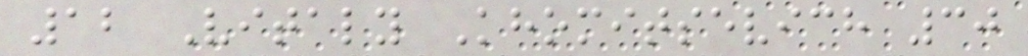12 Vitaly Khomitsevich 30
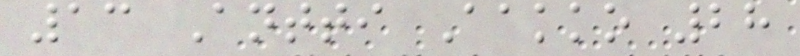13 Antti Aakko 28
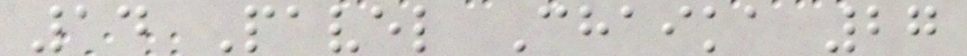14 Pavel Chaika 27
